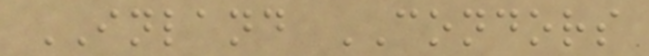INLAND CONDORS
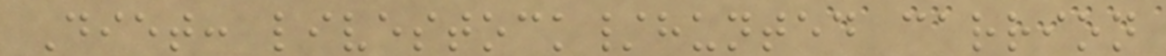Diet: livestock/hunted carrion
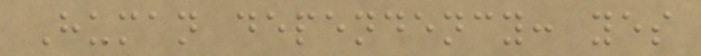Human dependency: yes
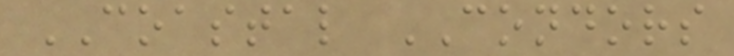COASTAL CONDORS
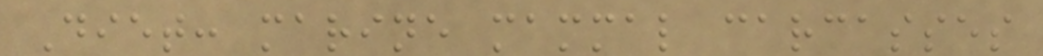Diet: marine mammal carcasses
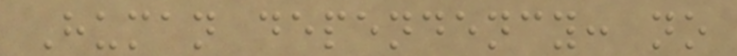Human dependency: no
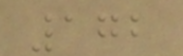172
